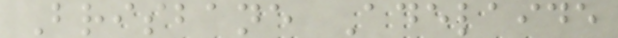Brisbane Adelaide
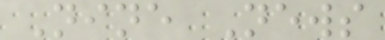Nine News
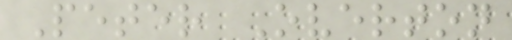Peter Overton
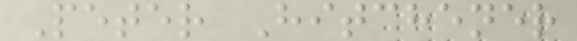Peter Hitchener
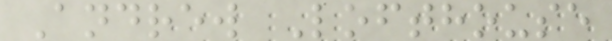Andrew Lofthouse
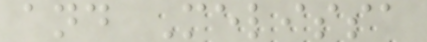and Melissa
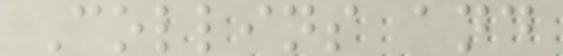Collins and
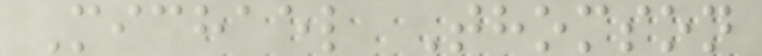Michael Thomson
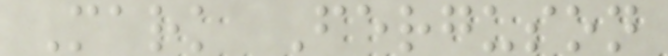Mark Ferguson
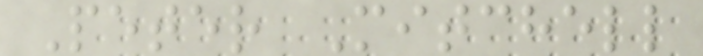Peter Mitchell
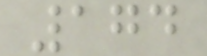174
